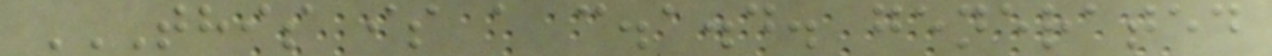THIS IS A C.A.D. GENERATED
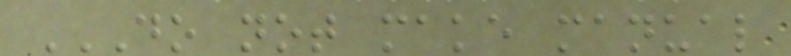DO NOT MAKE MANUAL
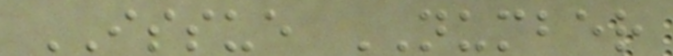ISSUE NUMBER
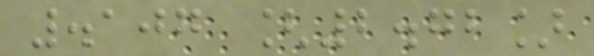.107 [2.72]
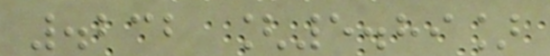.232 [5.89]
